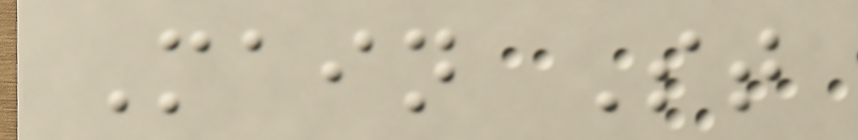Main St
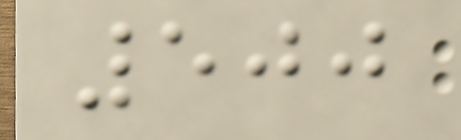500
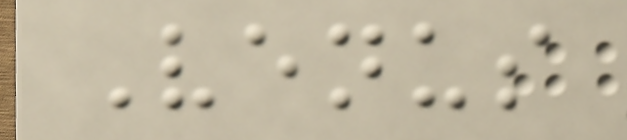Venus
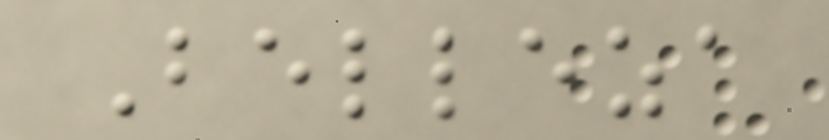Belleza
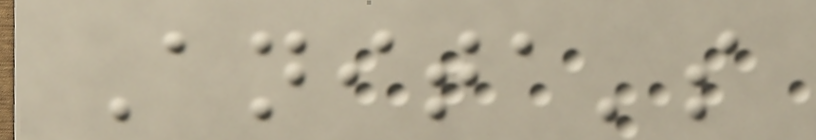Anita's
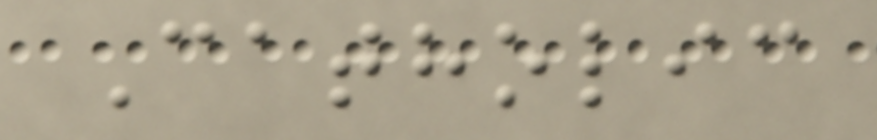Catholic
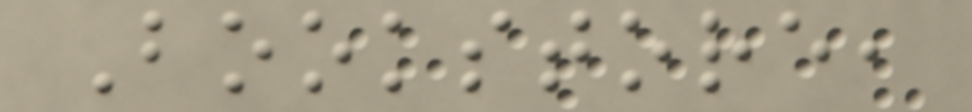Bookstore,
